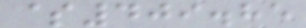$409.85
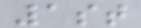1st
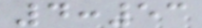4:53
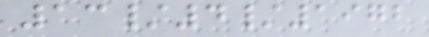13/4/1972
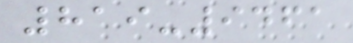819-9461
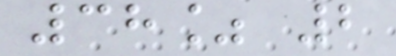38% 2
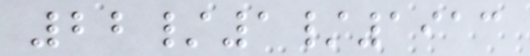22/1/1913
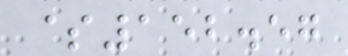$152.57
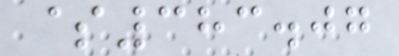$383.07
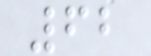62
